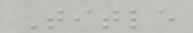Title
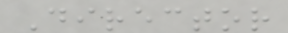Director
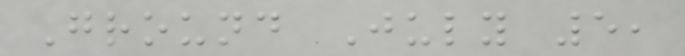Ground July 5,
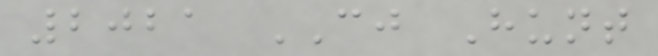2021 CJ Hunt
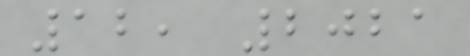12, 2021
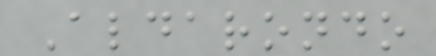Aldarondo
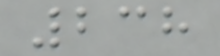238
